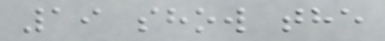19 show the
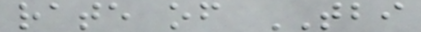rate of TBI
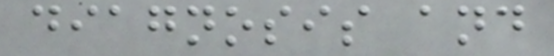diagnosis and
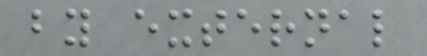by external
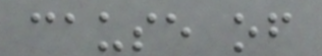cause of
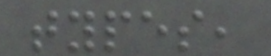types,
